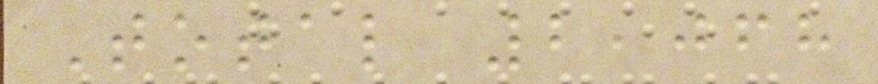Total 2,068
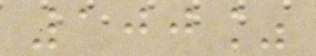100%
